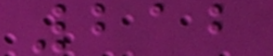212
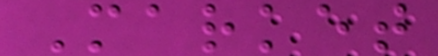Market
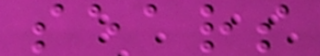sears
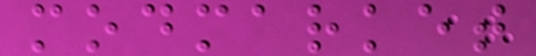modmarket
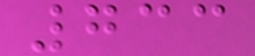733
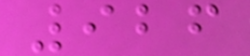926
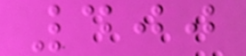400
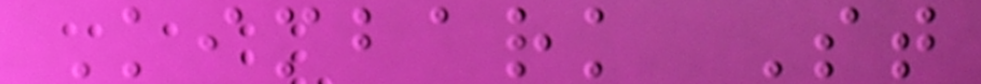Kimbark St
